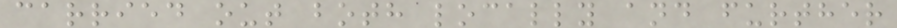carried out both locally and further
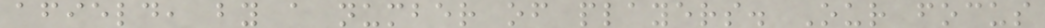afield, by a number of players. Our focus
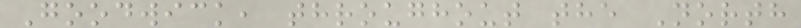Goodwick, throughout the North
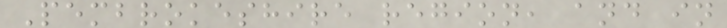Pembrokeshire region, and in
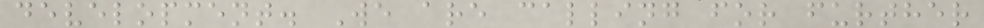development. We are calling for further
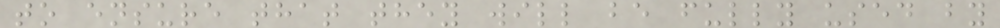to ensure that they will be fully used by
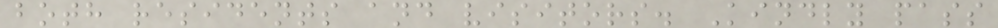both residents and visitors. Kindly pass
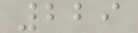229
